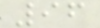96
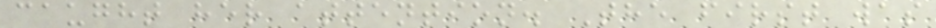caught her attention. The first was
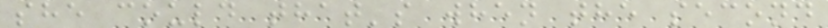she could that's when the second
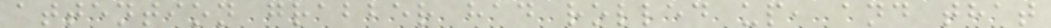attention grabber had rolled up, and that
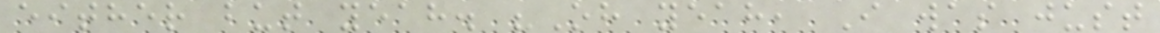either but yeah. "Oh yeah, I was just
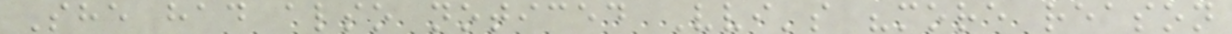She had also noticed Vvi's "more reason
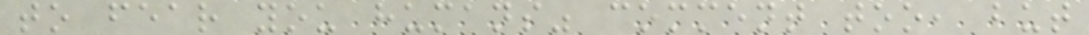to fear you humans" comment too, but
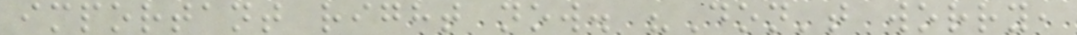important right now. "Don't worry,
